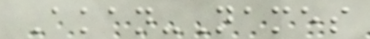Akan-Names
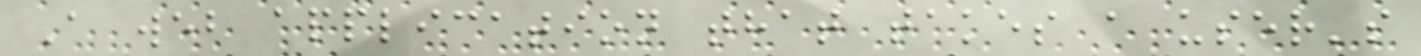A web application that takes a user's
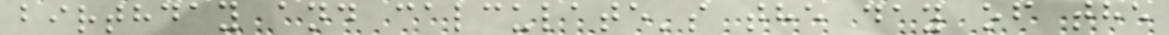birthday and calculate's the day of the
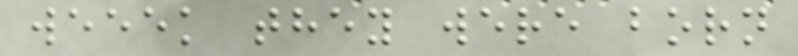weeek they were born
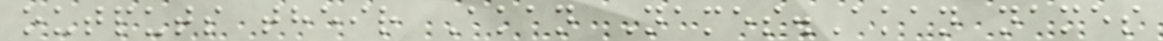outputs their Akan Names.Akan names
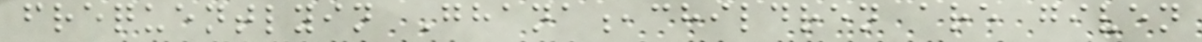frequentlyin Ghana,children are given
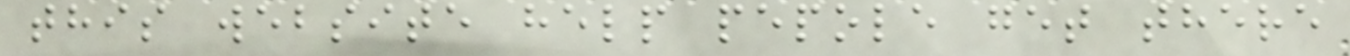this website help pepole get there
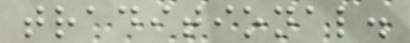traditional.
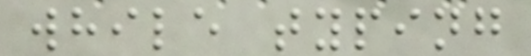while typing
